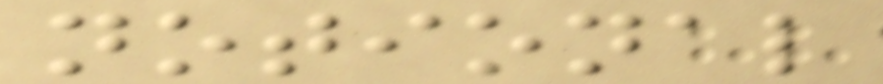notional
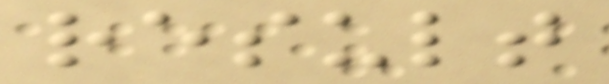result
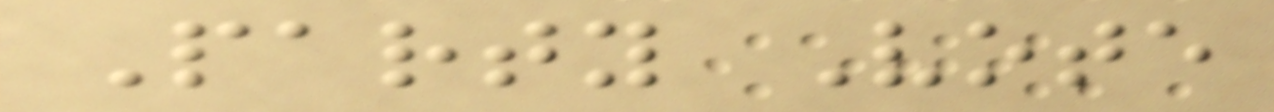Party Vote
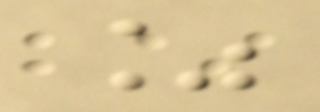%
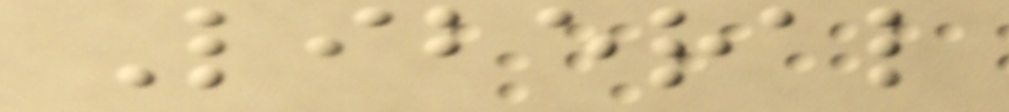Liberal
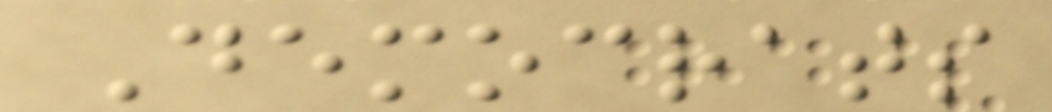Democrats
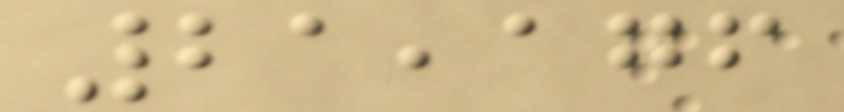21,176
